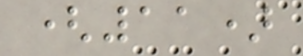(11)
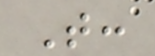T:
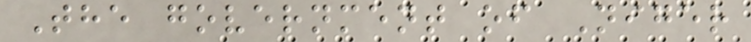The government of Niger
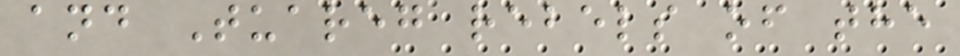and Tuareg rebels of the
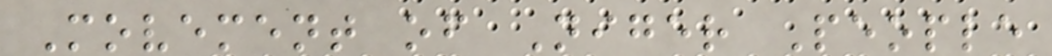Movement of Niger People
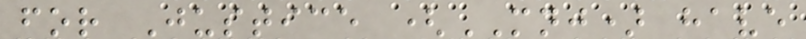for Justice (MNJ) have
